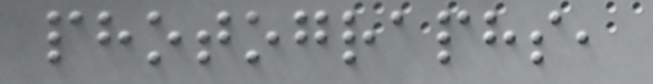photographs,
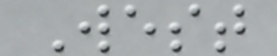West
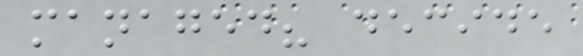managed? decide
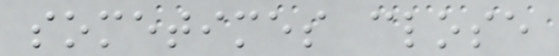sometimes close
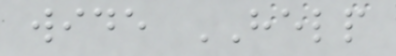wide HELP
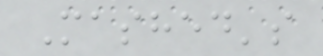Mashed's
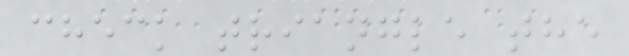check triangle the
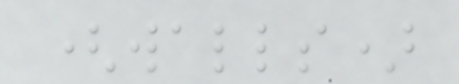(walls)
